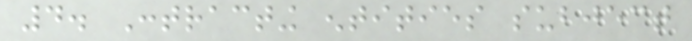4. Contracting entities subject
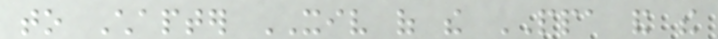to Chapter XIV of the PPA and the
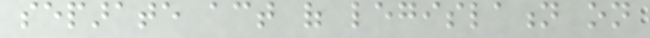separate act of legislation on
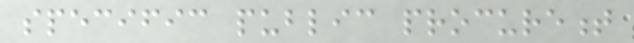specific public procurement
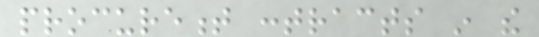procurement contracts in the
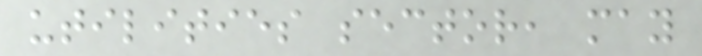utilities sector, may
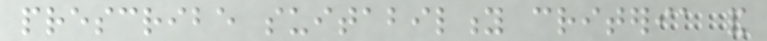prescribe suitability criteria and
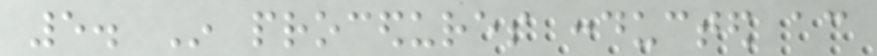5. In procedures conducted according
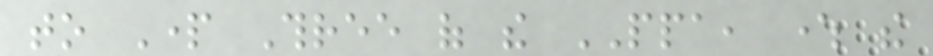to Part Three of the PPA, where the
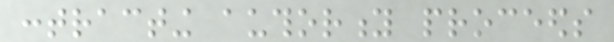contracting authority proceeds
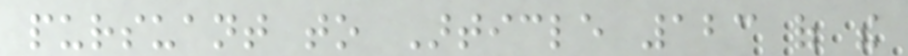pursuant to Article 123 of the
